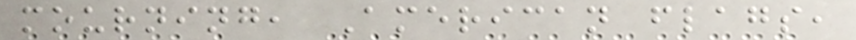mourning, American flags,
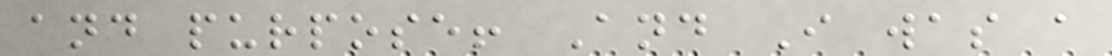and purpose! And I was a
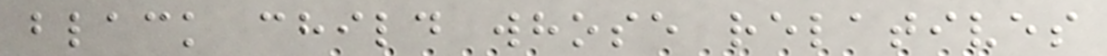black child whose relatives
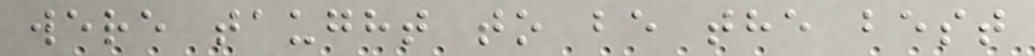were taught to be the best
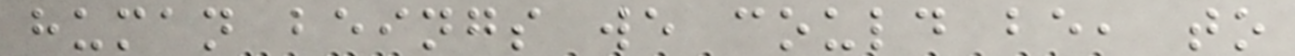human beings we could be, to
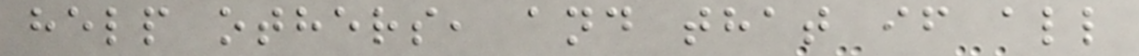help others, and that if all
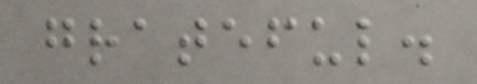grateful.
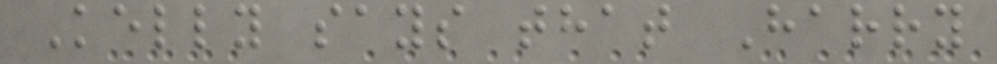Kelly says that Harry
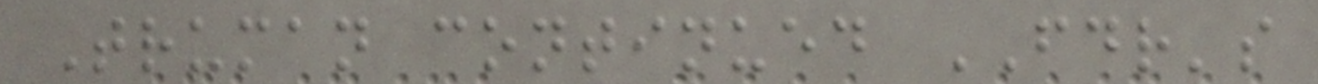Truman continued FDR's
